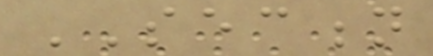SECTION
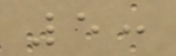5:
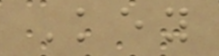Key
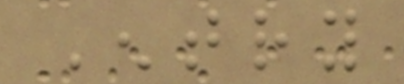Entry
